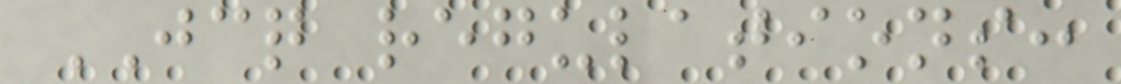JCQ regulations:
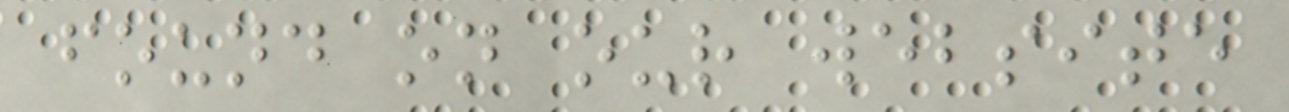found on our website
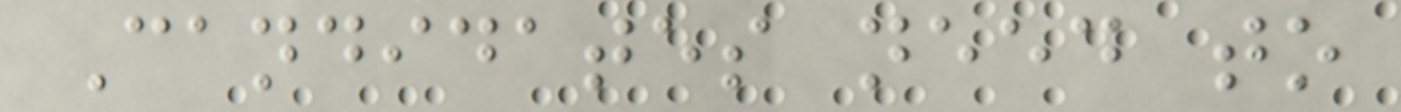Candidates need to
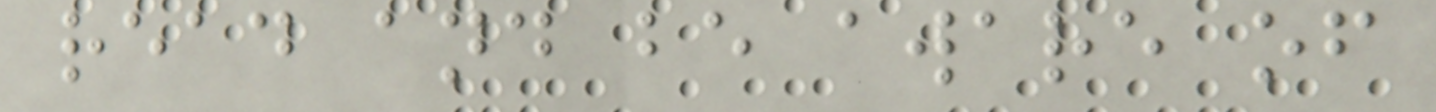read and be aware of
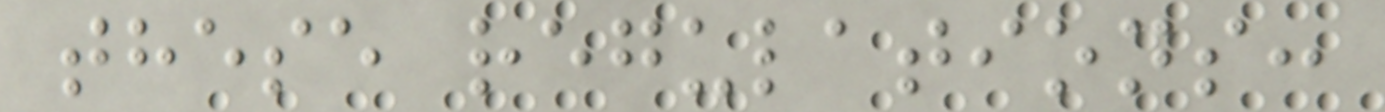these regulations:
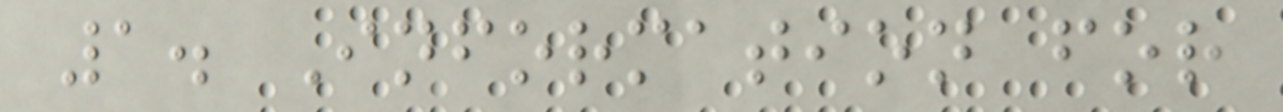1. Information for
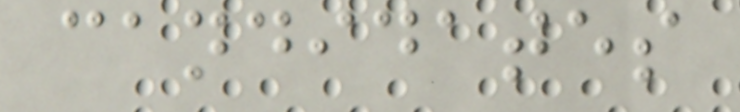candidates
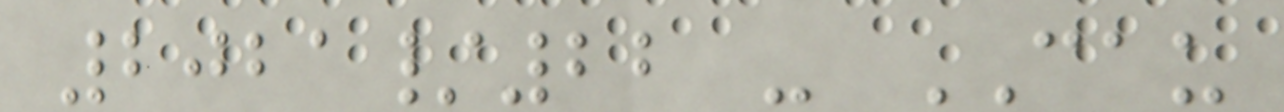2021/22 - CAU
